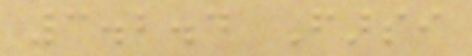3.2.4 Farsi
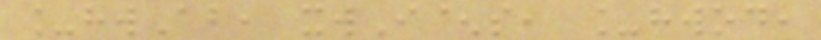_hwAb, xwI^s, _hwod,
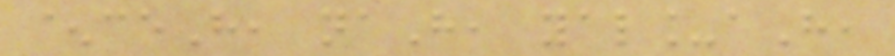^ceH, naH, yal_aH,
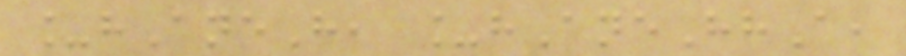_hAneH, _hAneHhA,
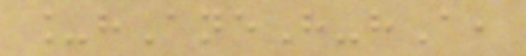_hAneH-hA,
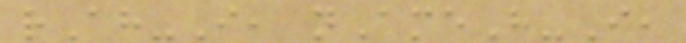rAh-I, nAmeH-I,
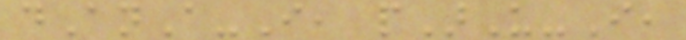dAnA-I, pArU-I,
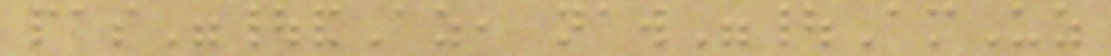pas"|andAz, naw"|AmUz
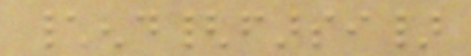\end{farsi}
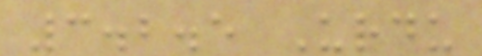3.2.5 Urdu
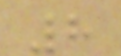8
